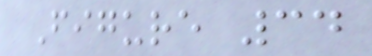Figure 34
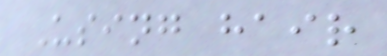Using hair
